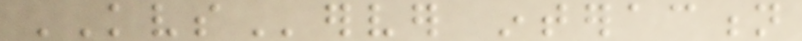KVServer interaction
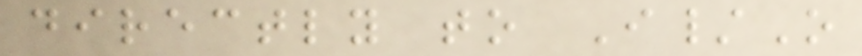directly to I/O
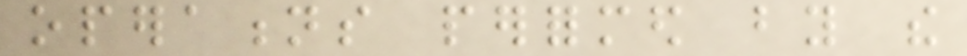operations performed by the
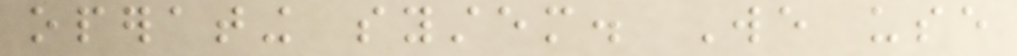operating system. We use
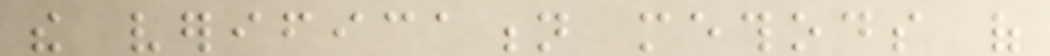the verification methods of
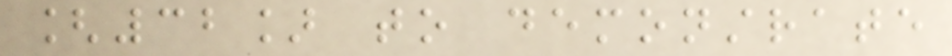[32] to demonstrate
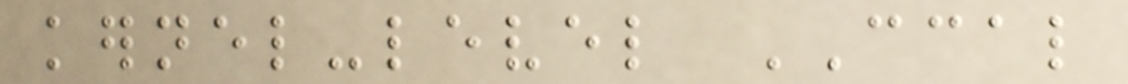kernel-level CCAL
